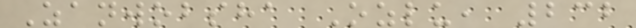Zanwobsha Ozlu, 232
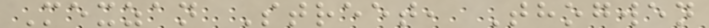Mexzan Street, Thogwen
